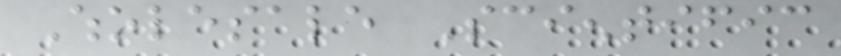Wholesale Scientific
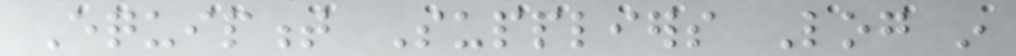Equipment Suppliers Log in
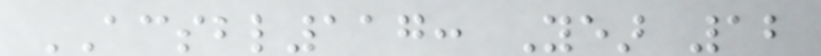ACSBL117: Year 12
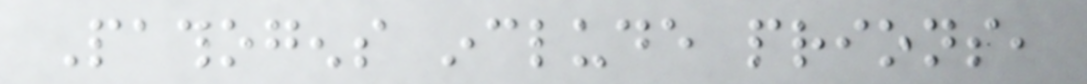Pathogens include prions,
